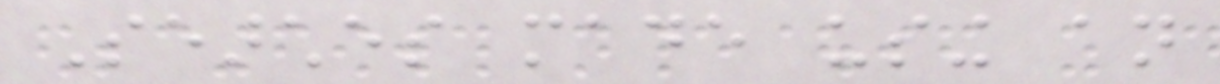Searches made using an
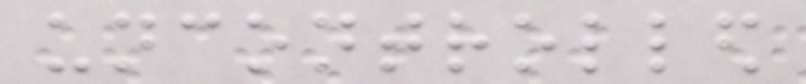uncontrolled
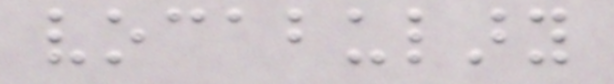vocabulary
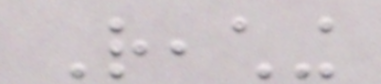Reaching
